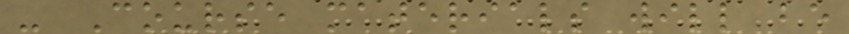- Course materials will be
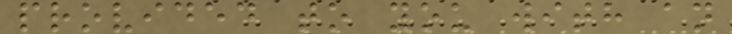provided to you with an
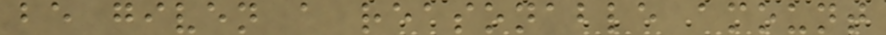be given a reasonable amount
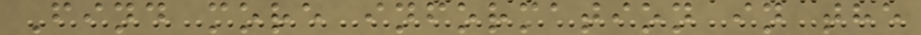Find more information in the
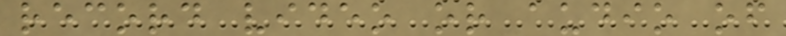record video or audio of
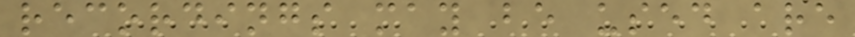recordings may be used are
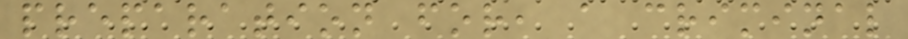preparation for, a criminal
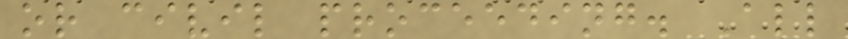or civil proceeding. All
